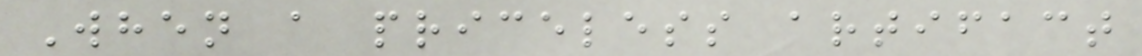When a priceless artifact
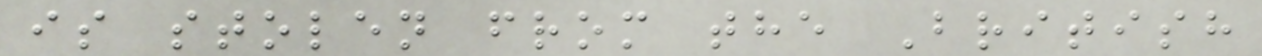is stolen from the British
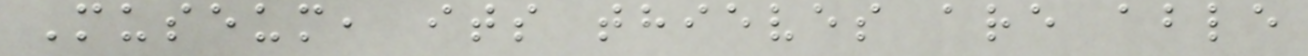Museum, its thieves are able
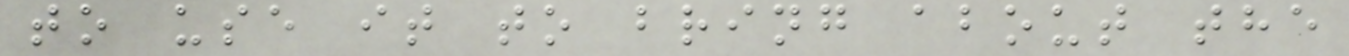to use it to bring about the
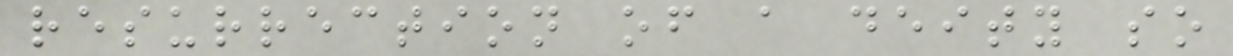resurrection of a deity so
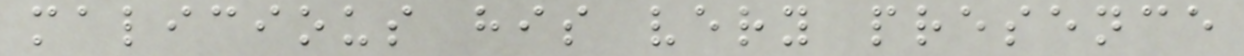malicious his very presence
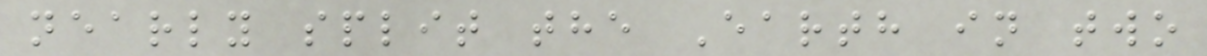nearly split the Earth in two
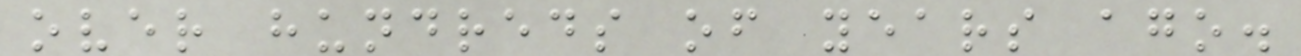over hundreds of years ago.
